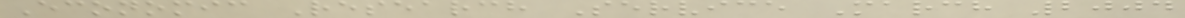Economic Research Service March 2004
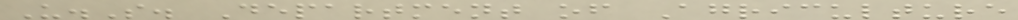U.S. Department of Agriculture
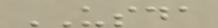USDA
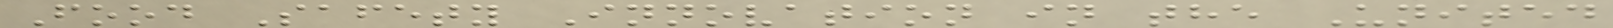Food Safety Innovation in the United
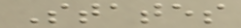States
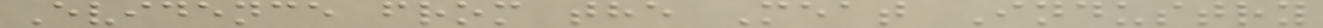Evidence from the Meat Industry
